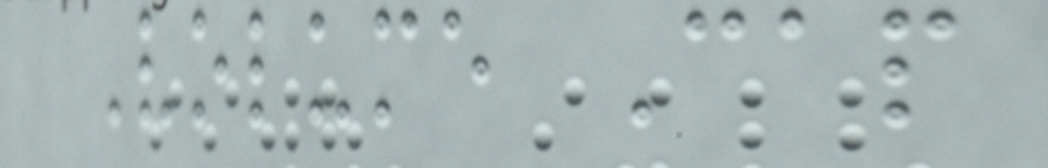Volume Cap
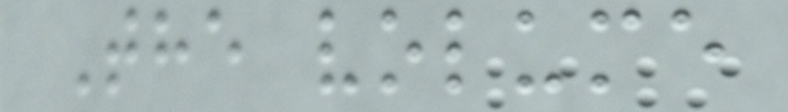The volume
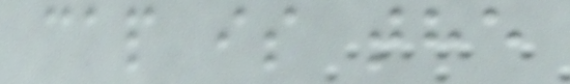cap is the
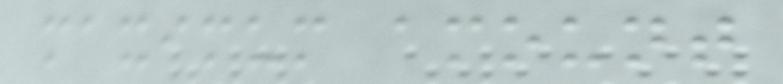maximum amount
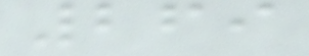269
